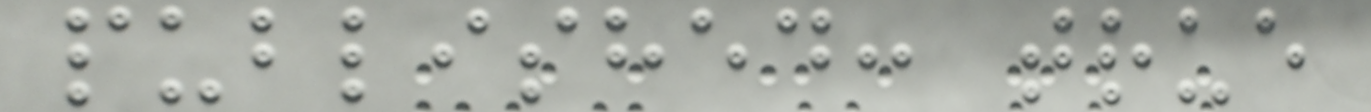published: true
